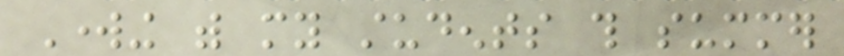Working with my students this summer
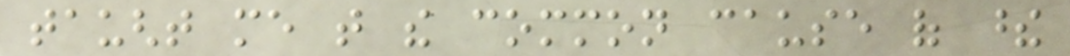taught me that the common cause of these
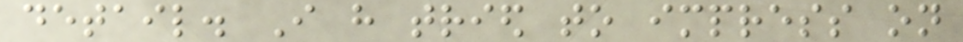detail. I have tried to impress on
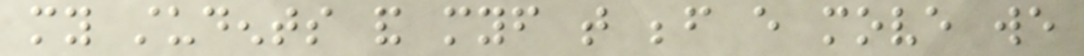my students and myself that before every move we
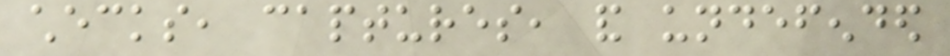checks, captures, and undefended
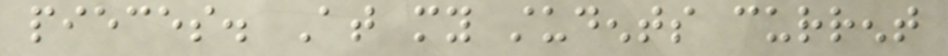pieces. At my students current
